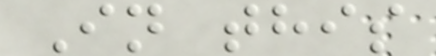In this
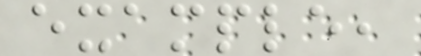example,
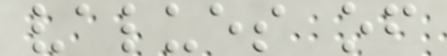values of
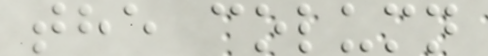the column
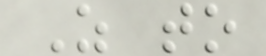Z to
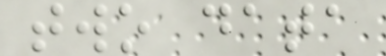two data
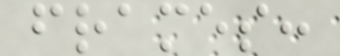frames:
